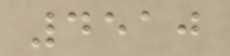4510
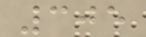305
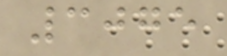3075
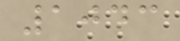1043
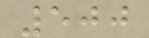500
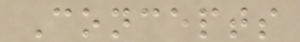Concepts
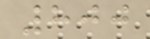800
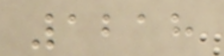1218
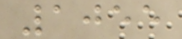1055
